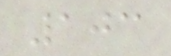103
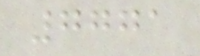7771
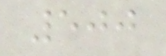500
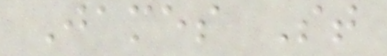James St
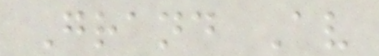Grand Av
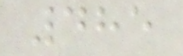485
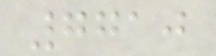7710
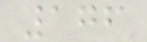176
